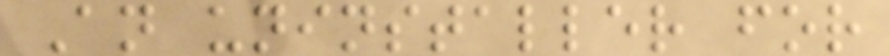An uninstaller for
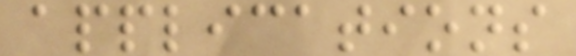applications
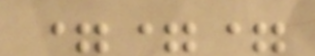===
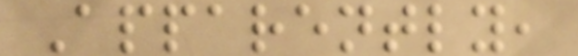Apparently,
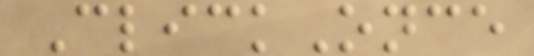ClickOnce
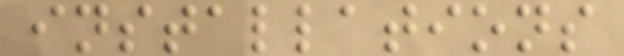installations
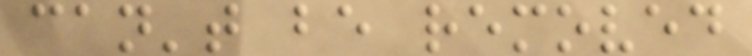can't be removed
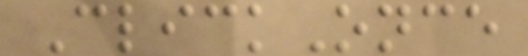ClickOnce
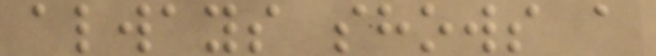always shows a
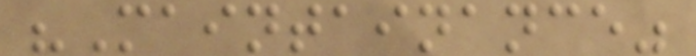"Maintainance"
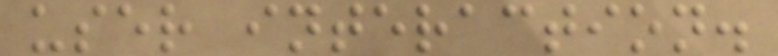user interaction.
